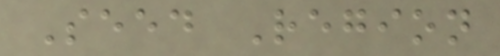Seed Region
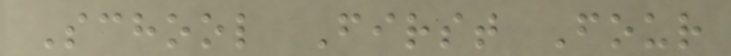School First Four
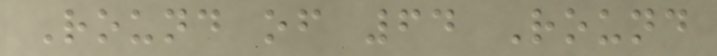Round of 64 Round
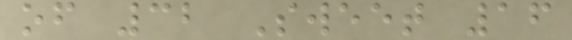of 32 Sweet 16
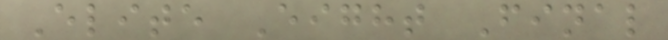Elite Eight Final
